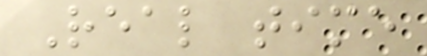Real time
